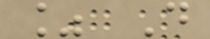% D
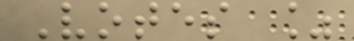Votes %
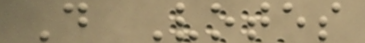D Votes
